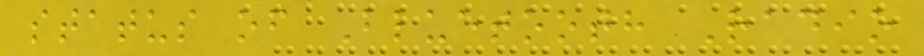status of Bluetooth Radio
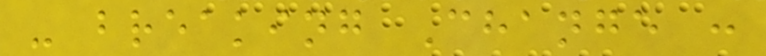- breaking Change :
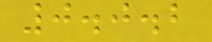0.0.2
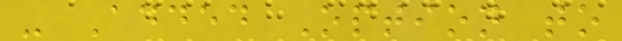- Added Option to
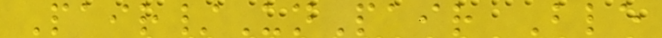Pair/UnPair Ble
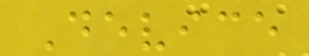Device
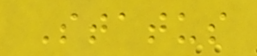Status
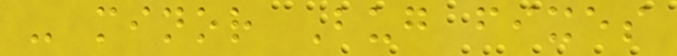- minor Bug fixes
